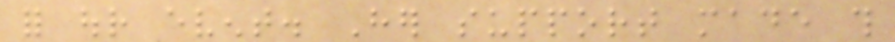for our event. Her support made this
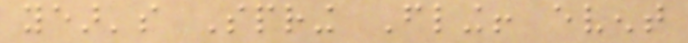year's Spring Fling! event
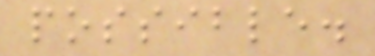possible.
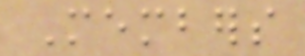Members
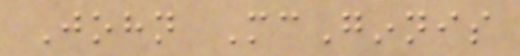John McGinnis
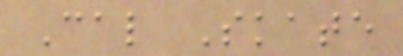Cal Skate
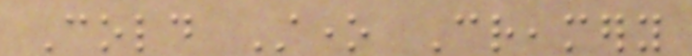Cold Stone Creamery
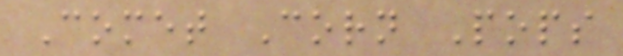Comet Corn Pops
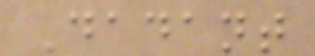Dadant
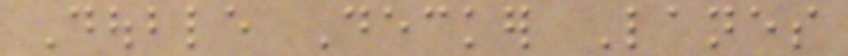Double Decker Lanes
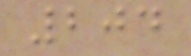204
